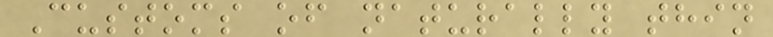Customs of naturally thin
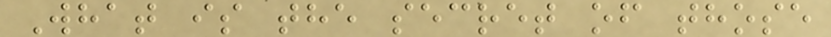What is the secret of those
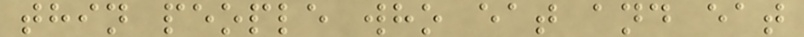thin people who eat and eat
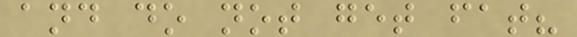and do not get fat?
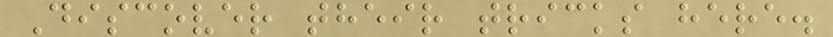Discover their tricks here.
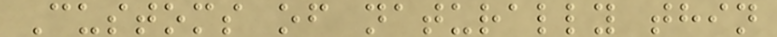Customs of naturally thin
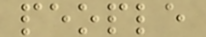people
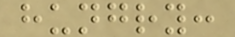hungry:
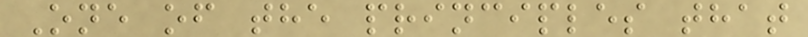One of the principles that
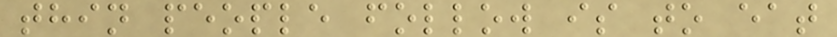thin people follow is to eat
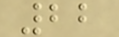22
